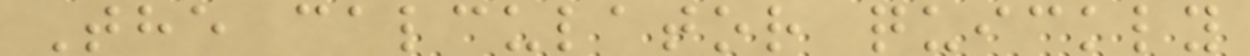The calculator quickly
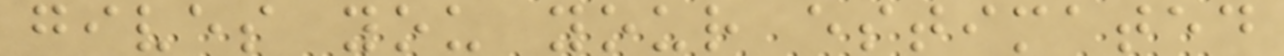gives you your estimated
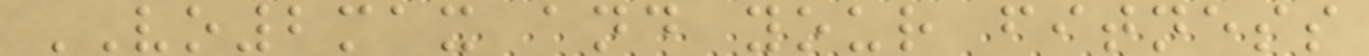VO2max and your fitness
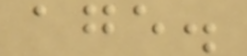age.
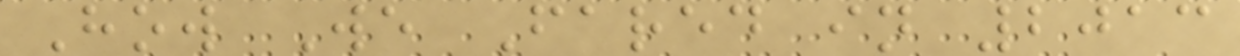How We Fared in 2013
